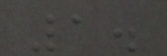1.
